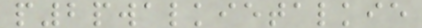p2pwalkietalkie
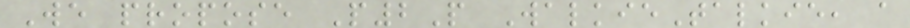We propose P2P WalkieTalkie, a
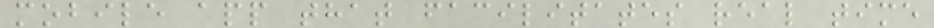mobile app that facilitates real time
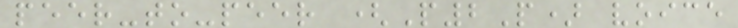peer-to-peer (P2P) voice
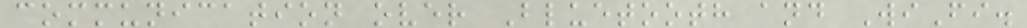communication over Bluetooth and WiFi.
